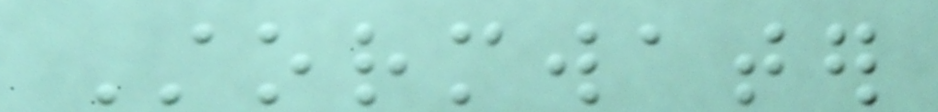Stormwater
